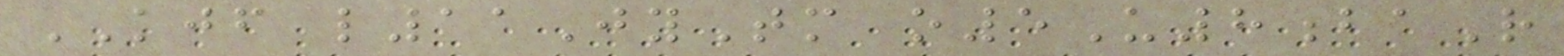KJF l11JyTm o5U8baR
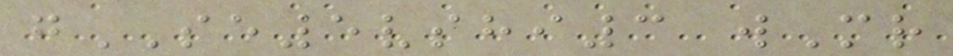gSE5vshi3 wMr
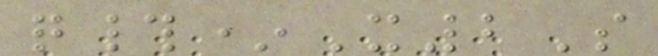q#*X2S
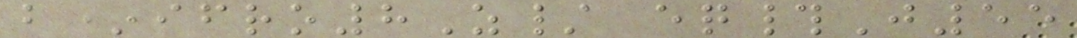b*ifro8Z/ eq#J55
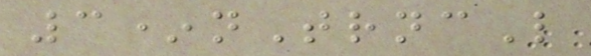3*nTrncL
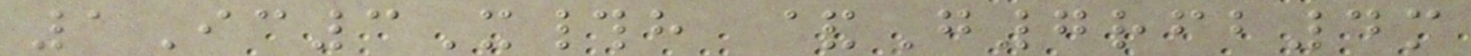1Ic3X#h &G7rfb4m
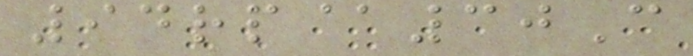94rp@30C
